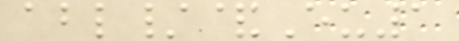abl/&Eu1
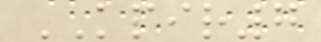KPIR7
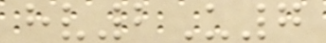hv2U7
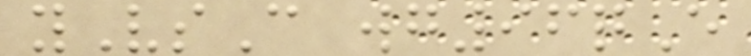yVsC wg96qE
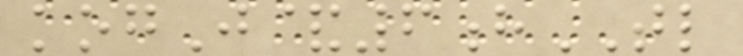kogJ&6hTL
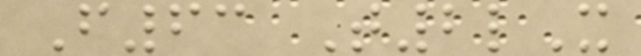F63 T2lX
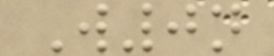W0n
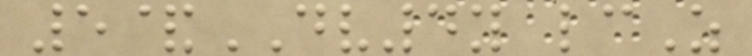5&DV4y lcZ
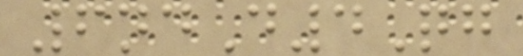6ndD4Qg
